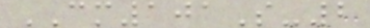CM101S-2
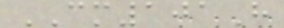CM101H
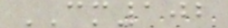CM102
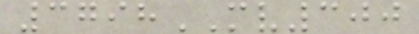3798MV300
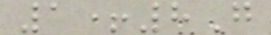1+8G
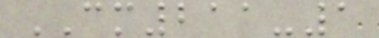CM211-1
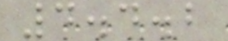4.4.2
